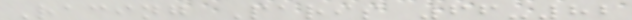Racing Paris 66-82
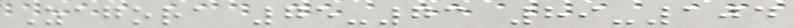Zagora 75-73 89-104
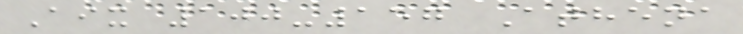Aix 100-157 Athena
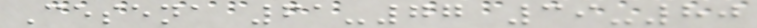Cesena 61-77 39-80
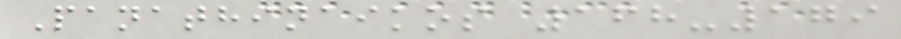Panathinaikos 168-179
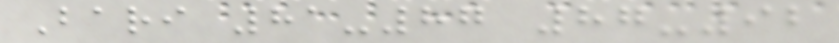Bari 81-87 87-92
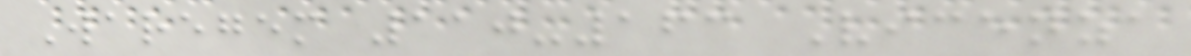Waregem 110-163 Vicenza
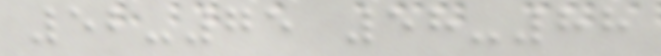52-75 58-88
